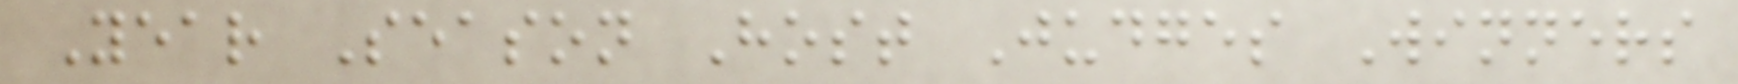Year Season Host Judges Winners
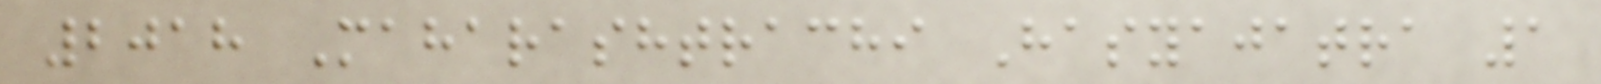2018 Maharashtrachi Hasyajatra 1
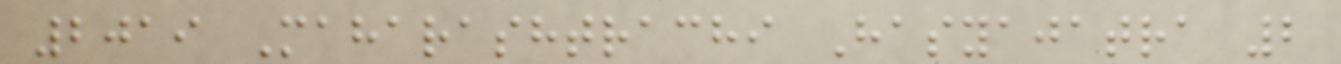2019 Maharashtrachi Hasyajatra 2
